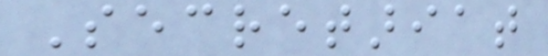Secretariat
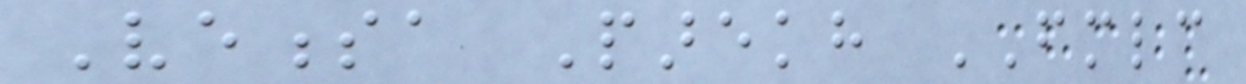Venessa Parekh FMLC
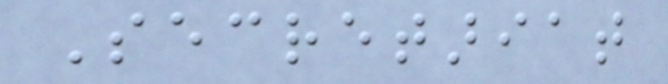Secretariat
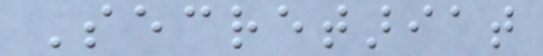Secretariat
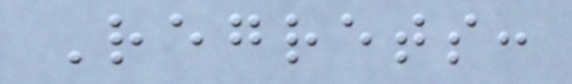Regrets:
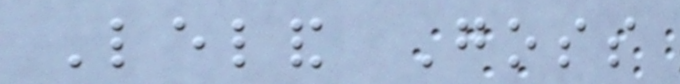Leland Goss
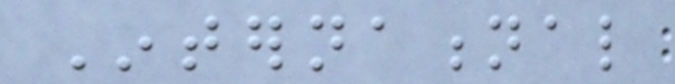International
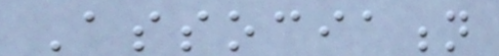Association
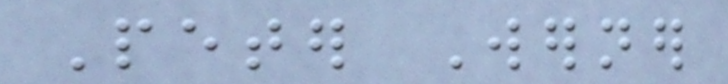Peter Werner
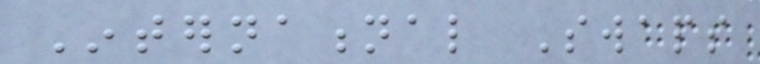International Swaps
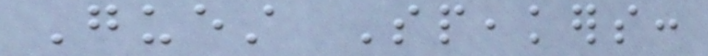Guest Speakers:
